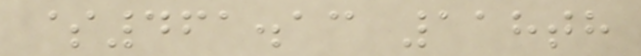$461.13 118th
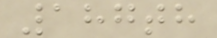187th
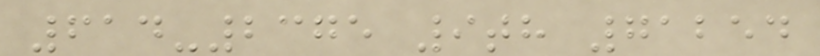614-2375 9th 71254
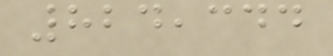824,344
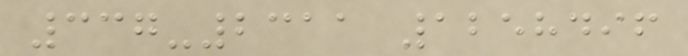337-2311 1258496
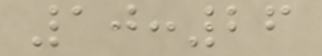10:26
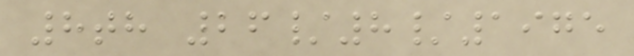8th 26/8/1975
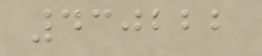430222
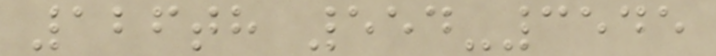126th 554-3545
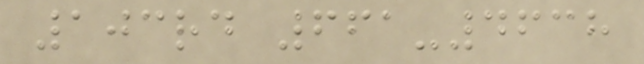103rd 661-4638
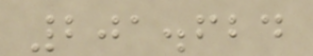201.624
